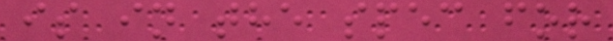is in the spec for
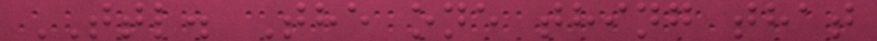TTL. The one thing that
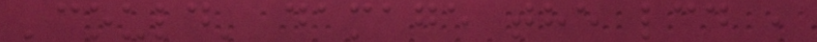'could' damage the lcd ,
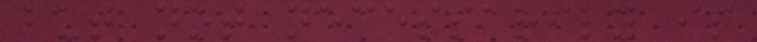but not necessarily is
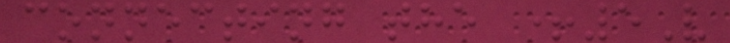connecting the +5V
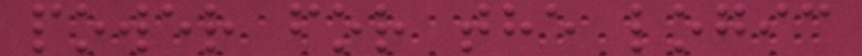power for the logic
